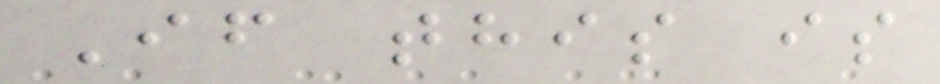If this is
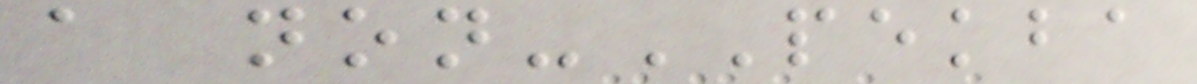a non-PEKBA
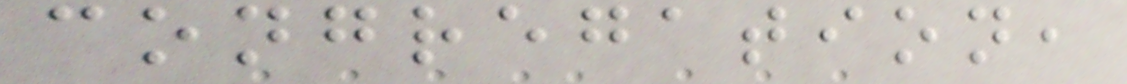congregation,
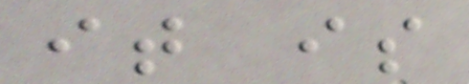it is
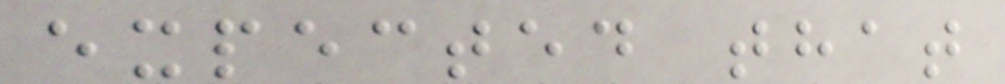expected that
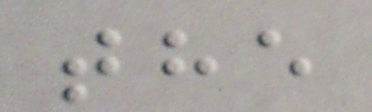the
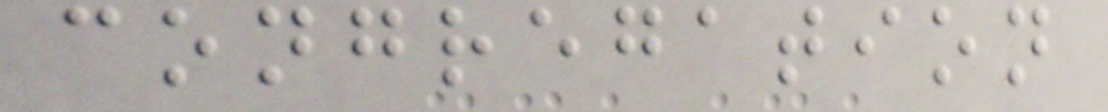congregation
